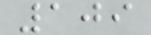109
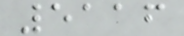5116
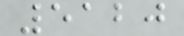5120
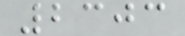2303
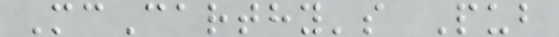McCarthy's Pub
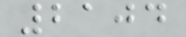2104
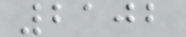2102
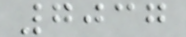7037
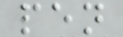pen
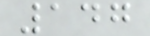147
